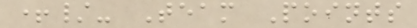+/- Team Points
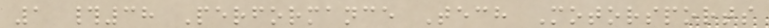1 #38 Performance Tech Motorsports
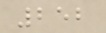252
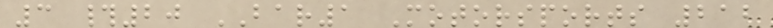3 #20 BAR1 Motorsports 212
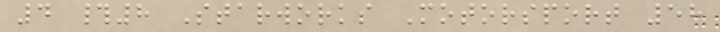4 #8 Starworks Motorsport 58
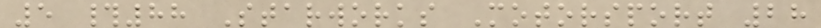5 #88 Starworks Motorsport 28
